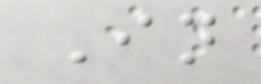In
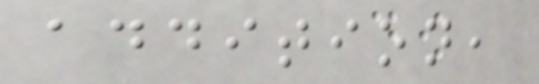addition,
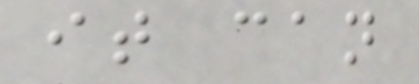it can
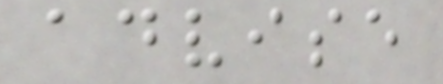advise
